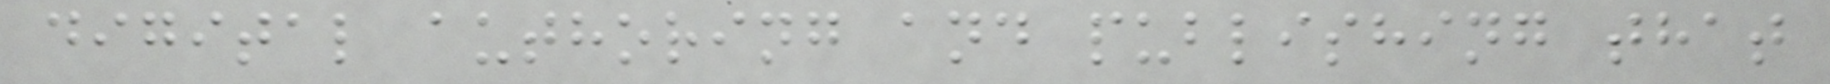digital authoring and publishing that
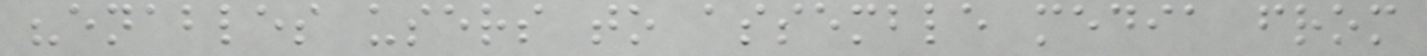"enables users to assemble media from
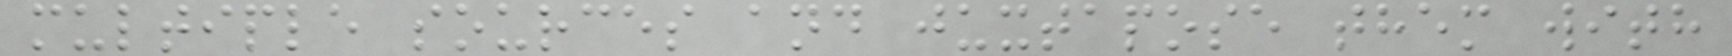multiple sources and juxtapose them with
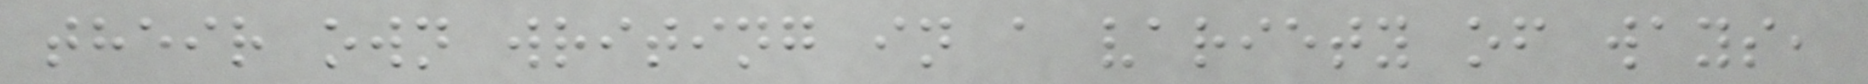their own writing in a variety of ways,
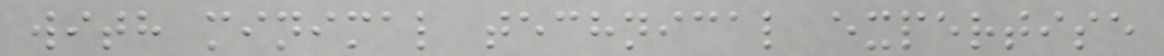with minimal technical expertise
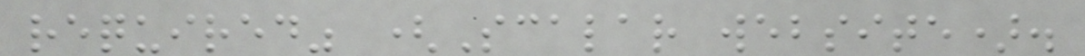required" (Scalar website).
